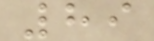89
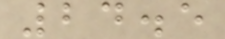24.5
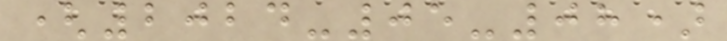(2024-05-08)
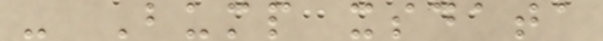- Bump xsdata
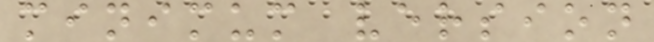minimum version
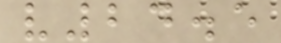v24.5
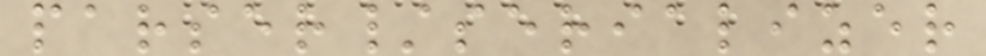parser/serializer
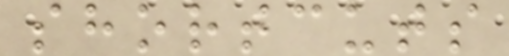shortcuts
